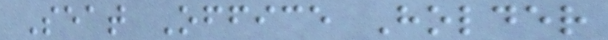Seat Office Holder
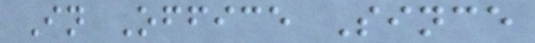In Office Since
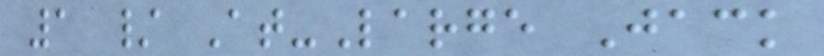1 / At-Large Jack
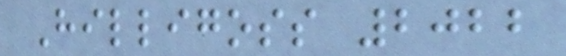Hilligoss 2022
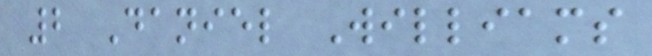2 Daniel Williams
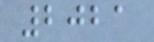2021
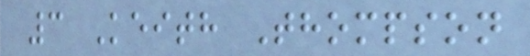3 Keith Thompson
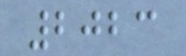2023
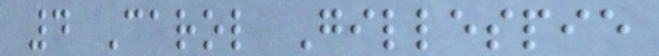4 Carol Gillespie
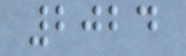2024
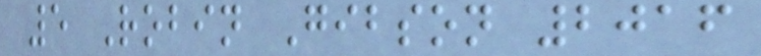5 Robin Gibson 2016
